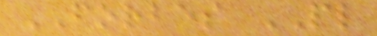FORBES PL
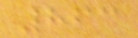863
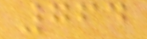764
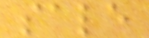sale
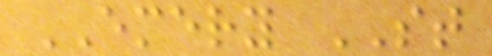EMERY ST
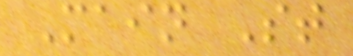Main St
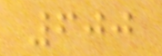600
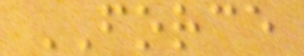FORCE
